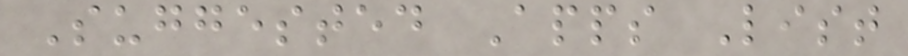Suggested Apps List
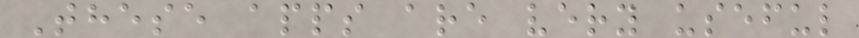These apps are very useful
